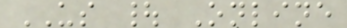US | Online
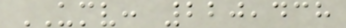UMV: 220,438
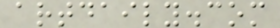artdaily.com
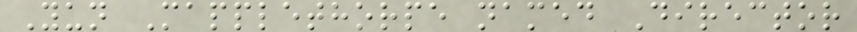Yun Mapplethorpe named Director
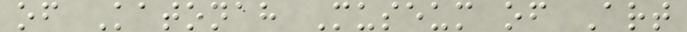of Katonah Museum of Art
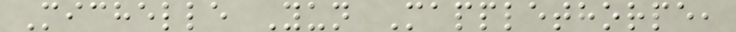Michelle Yun Mapplethorpe,
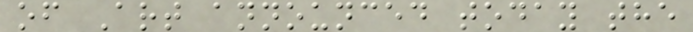of Art announced today the
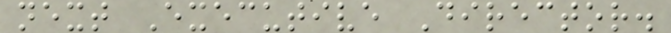next Executive Director.
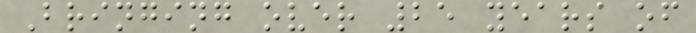Bringing over 25 years of
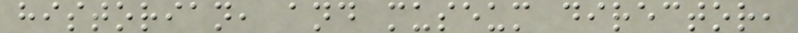historian, and museum director,
